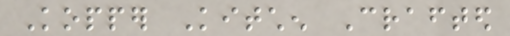Kopper Kitchen Crafted
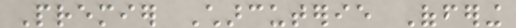Premier Charcuterie Offering
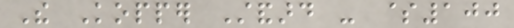The Kopper Standard - $100
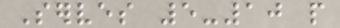Serves 5-10 people
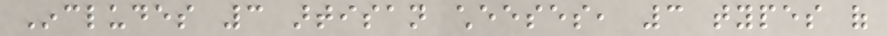Includes 3 artisan cheeses, 3 types of
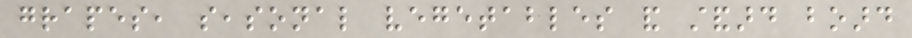grapes, seasonal vegetables and standard board
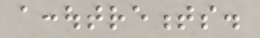accoutrements.
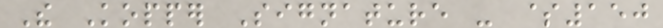The Kopper Signature - $150
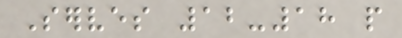Serves 12-18 people
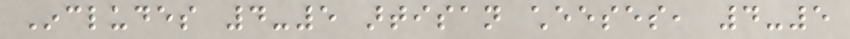Includes 4-5 artisan cheeses, 4-5
